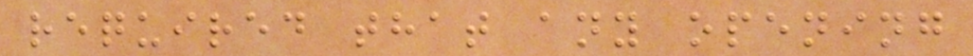required that any opening
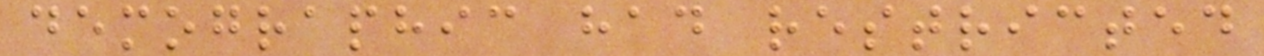demographic had restricted
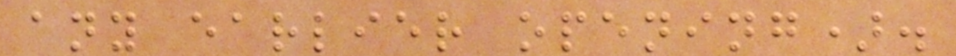any earlier opening).
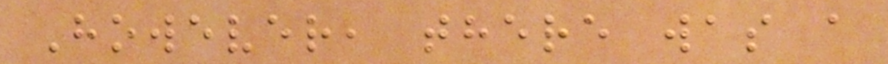However, there was a
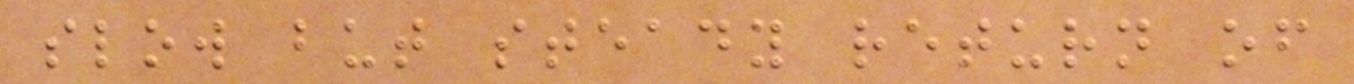slow but steady return of
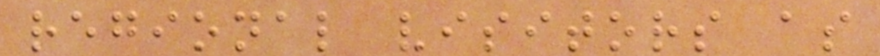regional visitors as
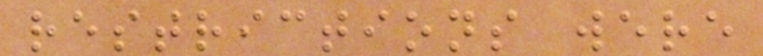restrictions were
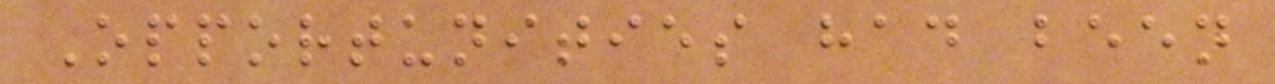Opportunities had been
